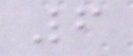6
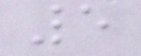5
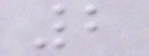2
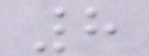8
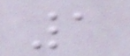1
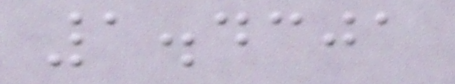1.4301
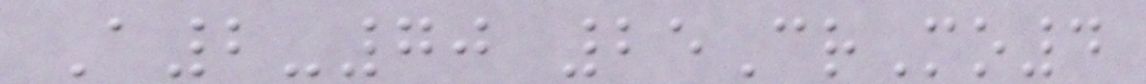A2-70 25CrMo4
